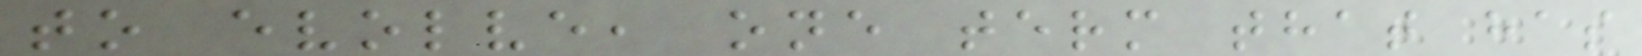to evolve, one term that has
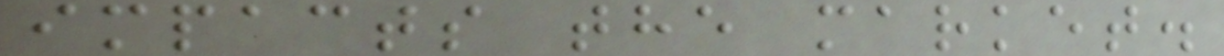impacts the market.
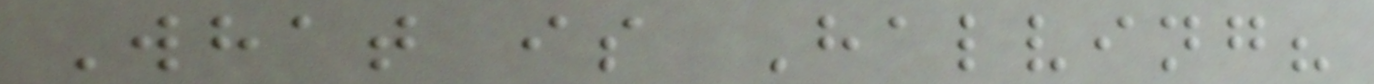What is Halving?
